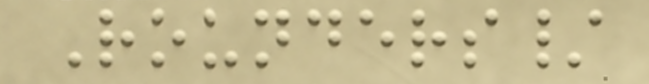Rounders/
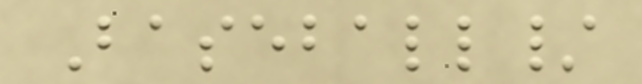Baseball/
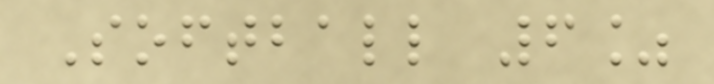Softball 6%
